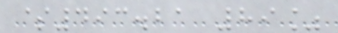$493.21 89%
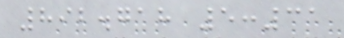892.718 5:31
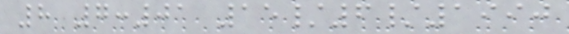8 7:01 15/6/1990
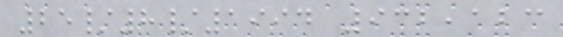25/8/1994 932,123
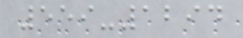559-1294
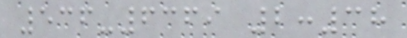536-6369 2:38
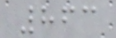863
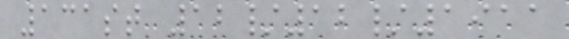131st 12/12/1911
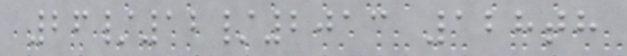26/12/2013 128th
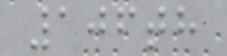106th
